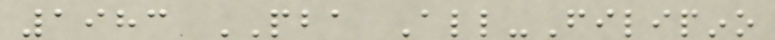1983 PBA All-Filipino
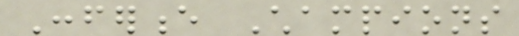Conference Champions
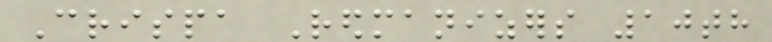Crispa Redmanizers 10th
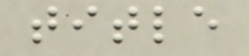title
